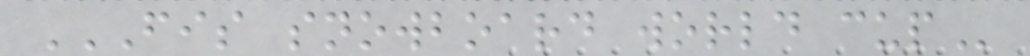FIS SNOWBOARD WORLD CUP
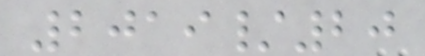2019/20
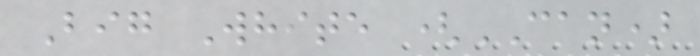Big White (CAN)
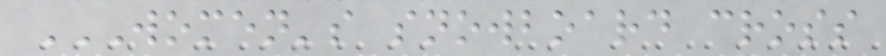WOMEN'S SNOWBOARD CROSS
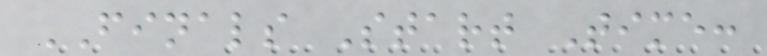FINALS Start Time:
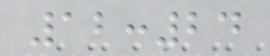12:24
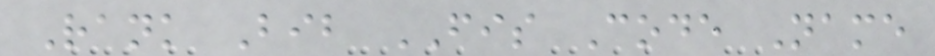Rank Bib FIS Code Name
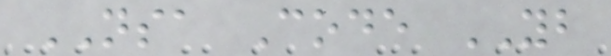NSA Code YB
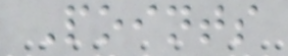Points
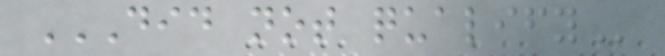DID NOT QUALIFY
